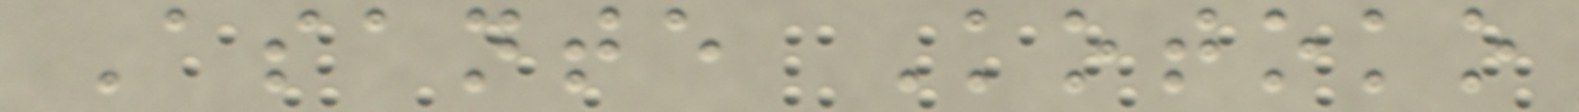Asante Kotoko
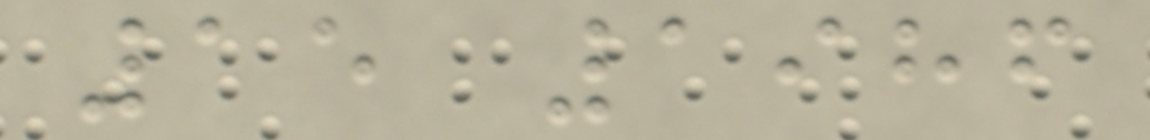15 1986
